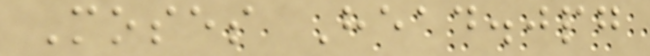Moses Head.jpg
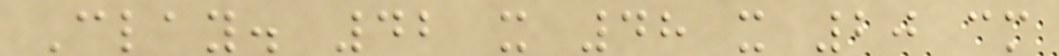Clay. 42 x 48 x 20 cm
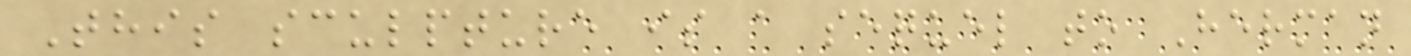This sculpture is a sequel to Herman
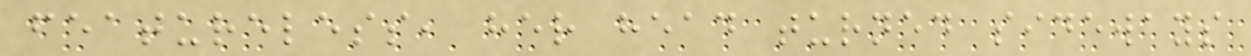featureless, her head turned sideways
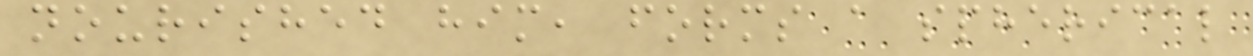nourished him, forms a spherical
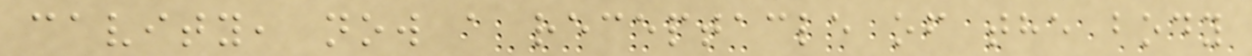cavity, now a receptacle of the body
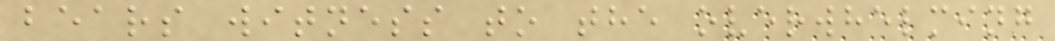bears witness to the overwhelming
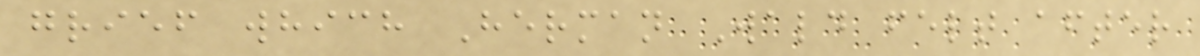grief which Herman Wald felt after
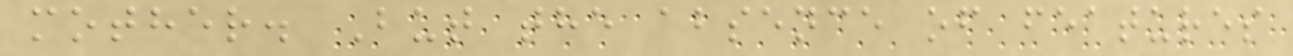mother. But the absence of features
